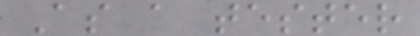As a tester
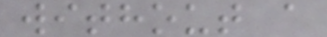without a
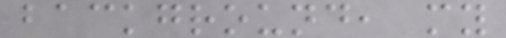background, my
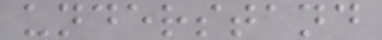understand
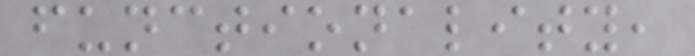functionality,
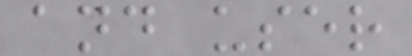and user
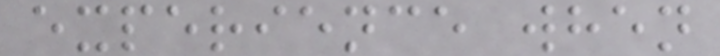experience when
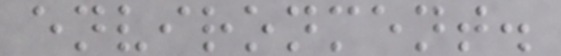environment.
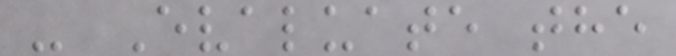- Evaluate the
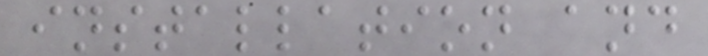installation and
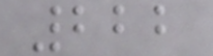222
